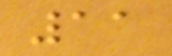11
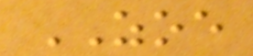ZOE
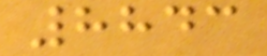8843
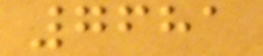7681
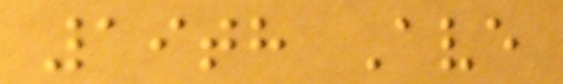19th Ave
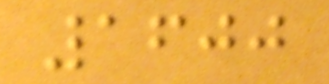1600
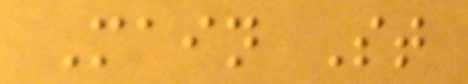Main St
